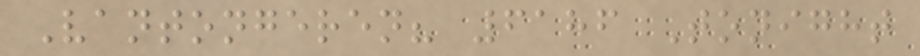Vantongeren? 6186 Tonight
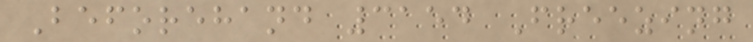Beforehand 3154 Freezing
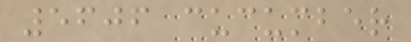5606 cucumber
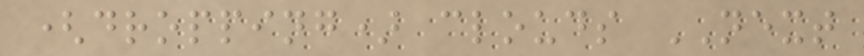(dropping) clouds NEXT
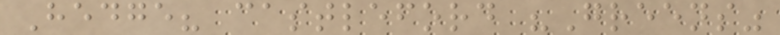Hedge? castleford "Greens"
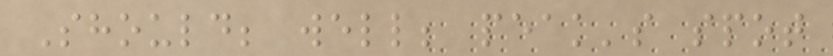Should; well; peak's spot
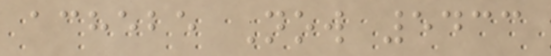achebe Now 5433
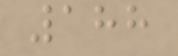188
